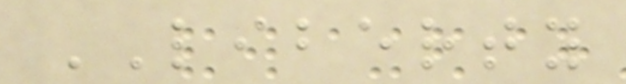LIBERTY
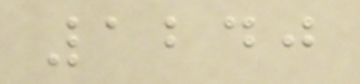1240
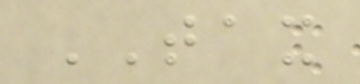TAX
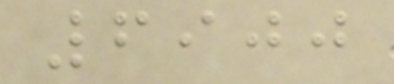6900
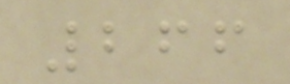266
